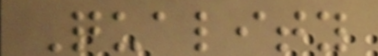Quality
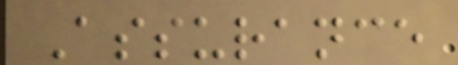Assurance
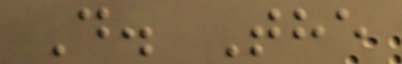D. The
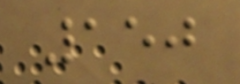150
